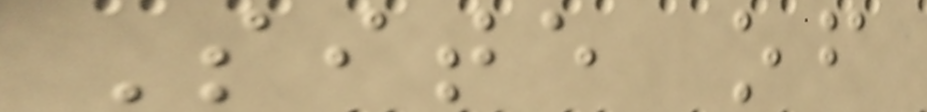Site of
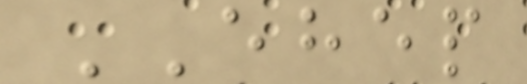EHEP
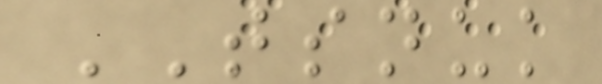TSNUK
